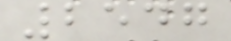2547
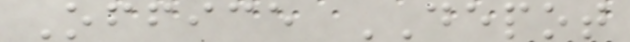Office DEPOT
